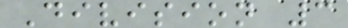Division 3
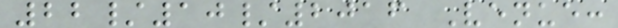22/10/2016 Venue:
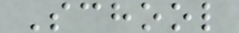School
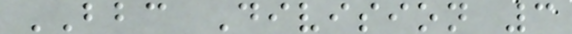BBC Division 3
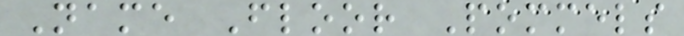Name Floor Pommels
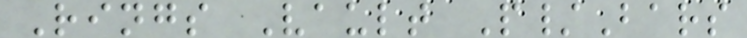Rings Vault P/Bars
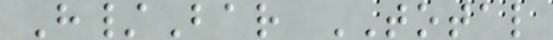H/Bar TOTAL
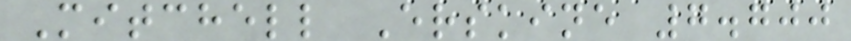Mitchell Erskine 7.700
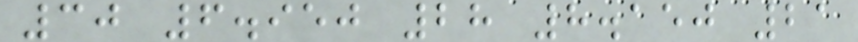30 6.950 28 8.150 21
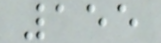155
